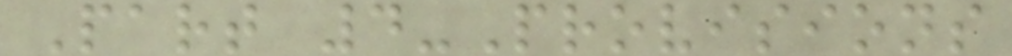Part 4-Provisions
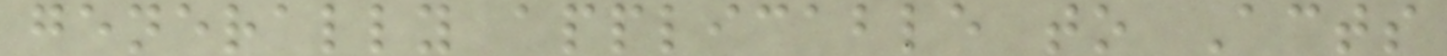generally applicable to Acts
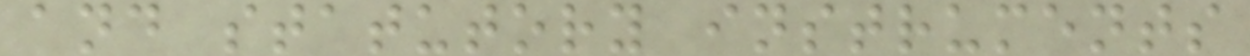and statutory instruments
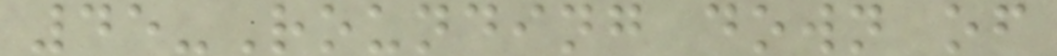45-Rounding down of
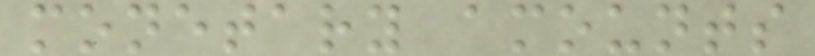monetary amounts
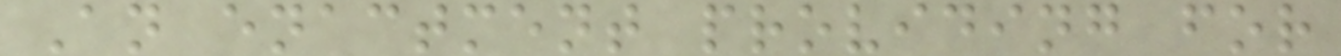An enactment providing for
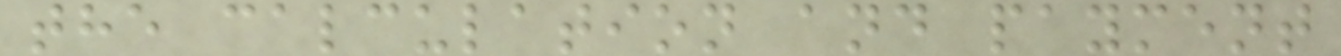the calculation and payment
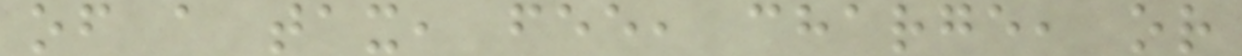of a tax, fee, charge, or
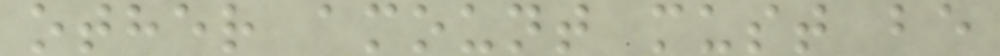other amount must be
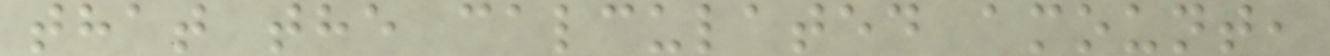that the calculated amount,
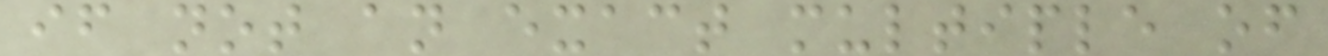if not an exact multiple of
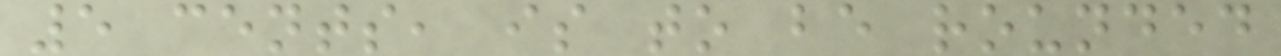5 cents, is to be rounded
